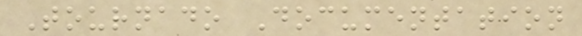Tournado Documentation
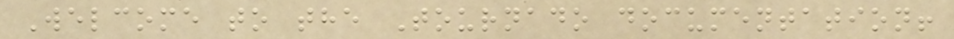Welcome to the Tournado documentation!
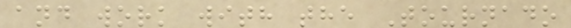and work with the Tournado
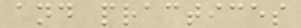and practices
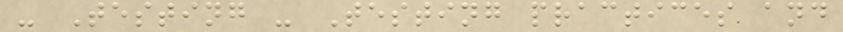- Testing - Testing practices and
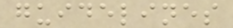guidelines
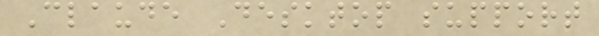Claude Desktop support
